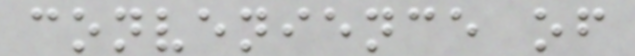convenience of
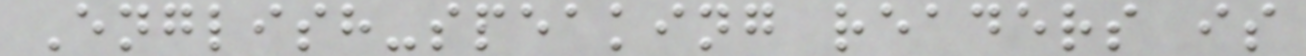English-speaking readers is
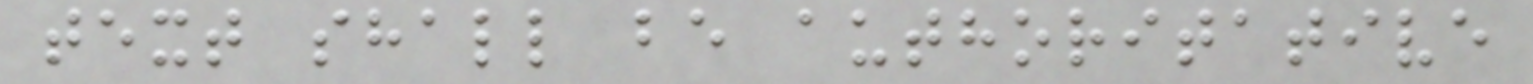text shall be authoritative
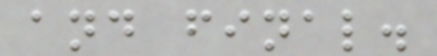and final.
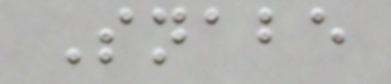Snabe
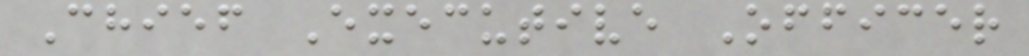Chief Executive Officer
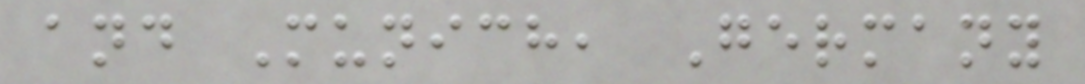and Munich, Germany
